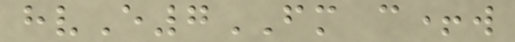hvE7FM c+w
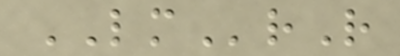LMrR
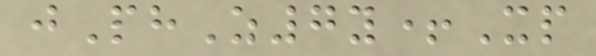jPhZ7y+Xp
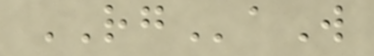RGaW
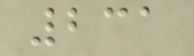231
